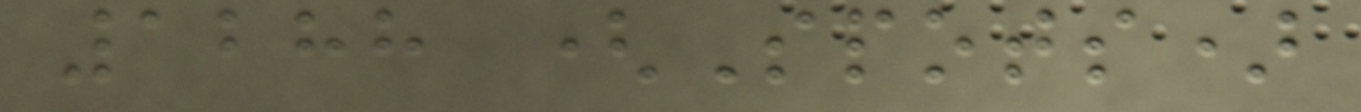1288 (Spots)
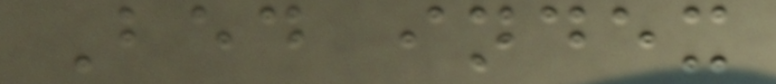Bed index
